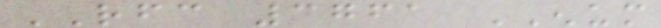RFC 3761 ENUM
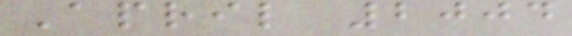April 2004
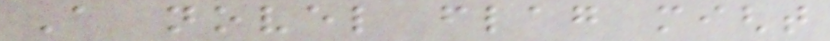A novel flag might
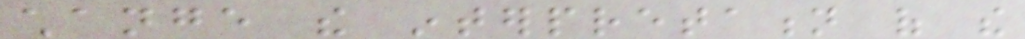change the interpretation of the
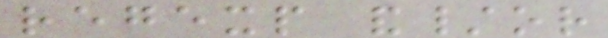regexp and/or
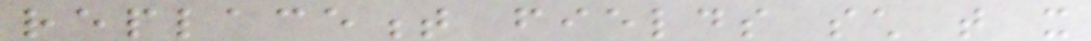replacement fields such that it
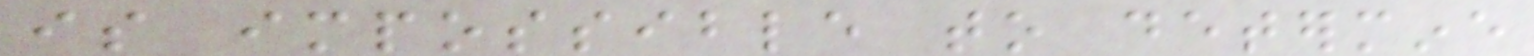is impossible to determine
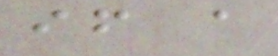if a
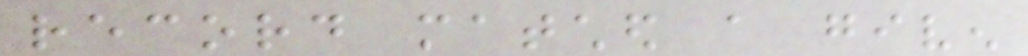record matched a given
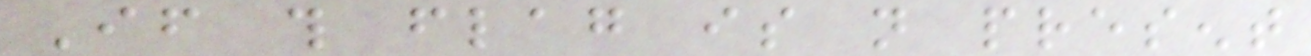If this flag is not present
